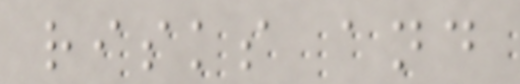risks and
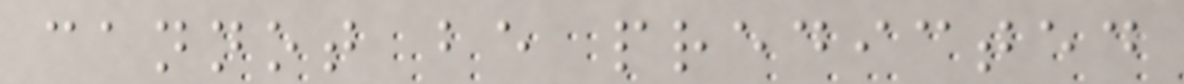cannot be predicted
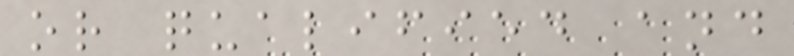or qualified and
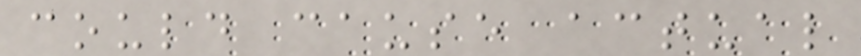could cause actual
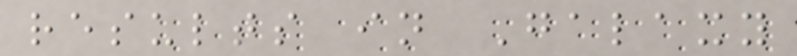results in Galaxy
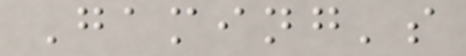Gaming's
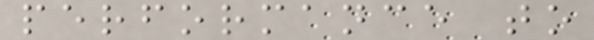performance to
